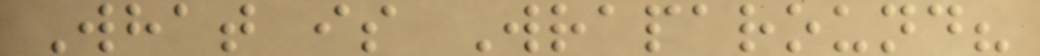What is Wraparound?
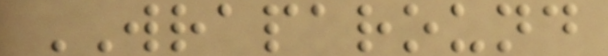WRAPAROUND
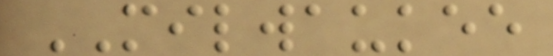MILWAUKEE
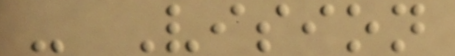- Vision
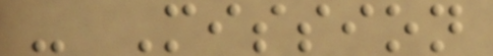- Mission
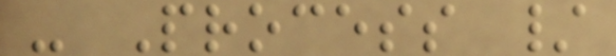- Process /
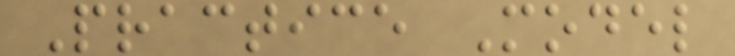Practice Model
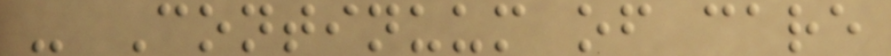- Continuum of care
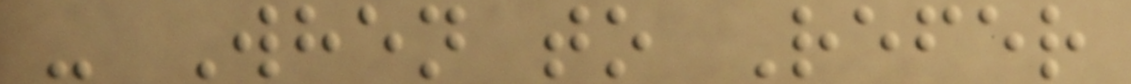- When to Refer
